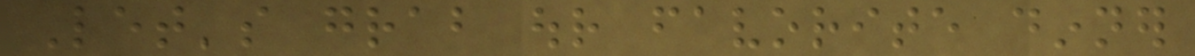Let's grab our favorite dinner
